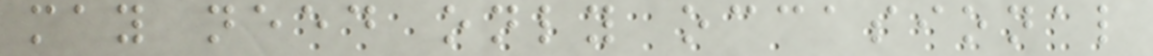may need only occasional
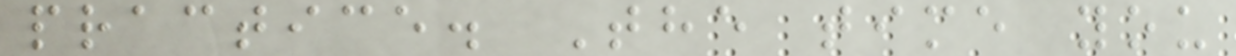practice. The time you
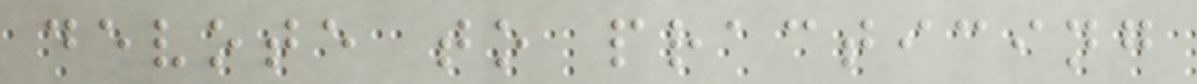devote to practicing
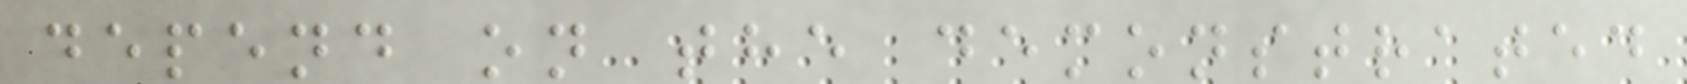depend on the demonstrated
